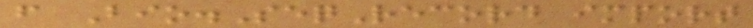from Bio.SeqRecord import
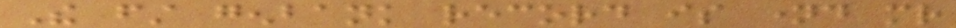The first genbank record is named mr
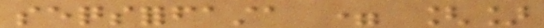seqsforfasta = []
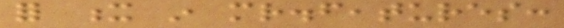for x in mr.features:
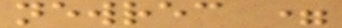newrec =
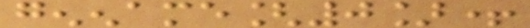genename[0]+
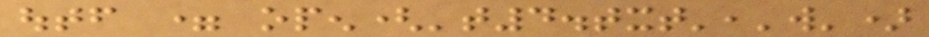outf = open('t4.txt','w')
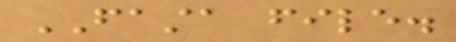FASTA file.
